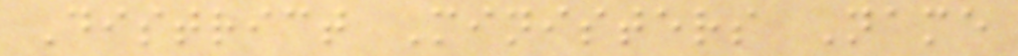District Ministers Name
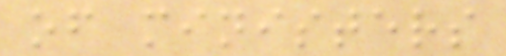of ministers
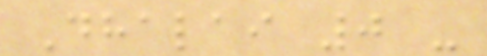Dhalai 0 -
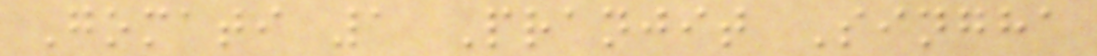Gomati 1 Pranjit Singha
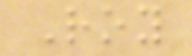Roy
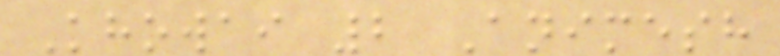Khowai 2 Animesh
